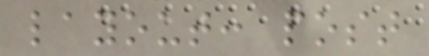layout: post
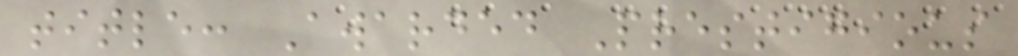title: Awarded Prestigious
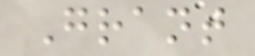Grant
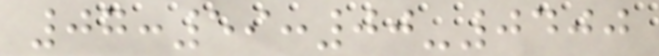07:59:00-0400
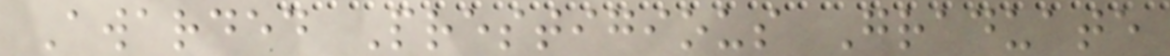Awarded Prestigious Graduate
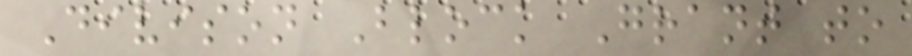Divison Block Grant to
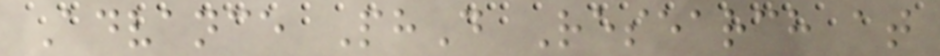Advance PhD Research at
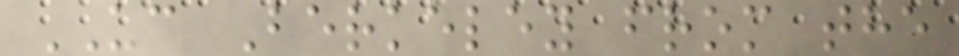UC Berkeley from the
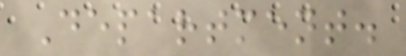Department.
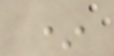*
